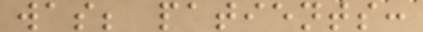was; patients:
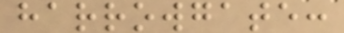harrowgate:
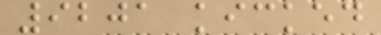9201 kicked
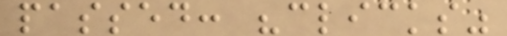passed: "clicks"
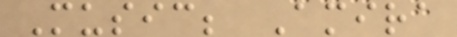Music; Amira
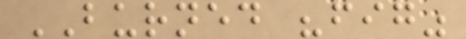BURNED "fig"
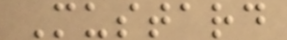Mustard
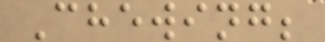Chewing;
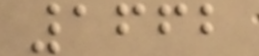1662
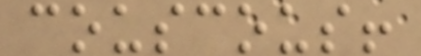couscous!
